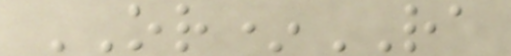OR*RA
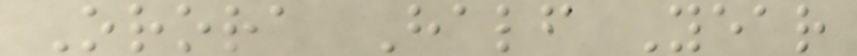Orora Half Year
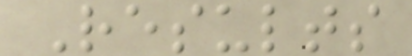Results
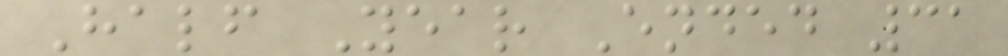Half Year Ended 31
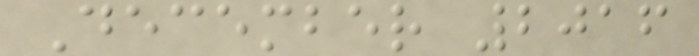December 2016
